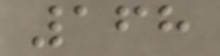168
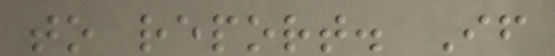to report. If
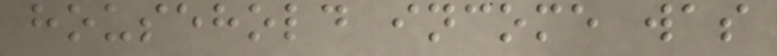household income was
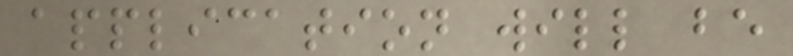application will be
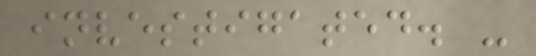investigated. -
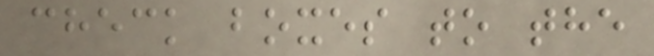check boxes to the
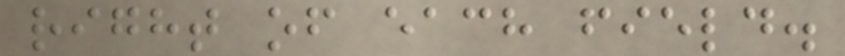right of each field.
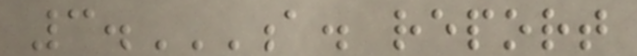3.A. REPORT
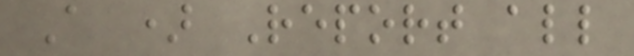A ) Report all
